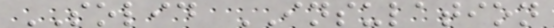SOLID INSULATION
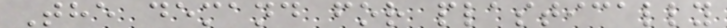The demand for plastically
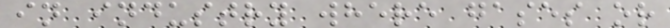in industry where gases or
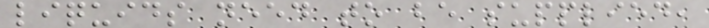liquids need to be supplied,
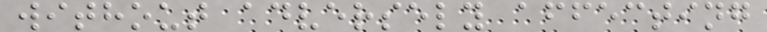without adversely affecting
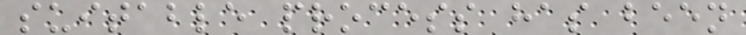suitable process has been
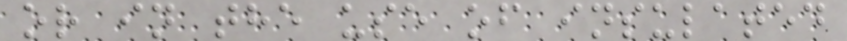or in the use of insulated
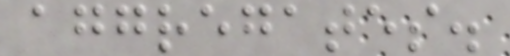aggregates.
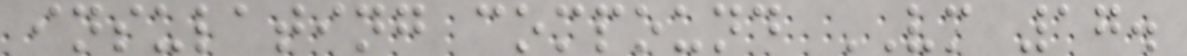insulating compound VM 17.
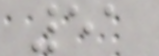51
